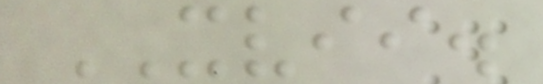XVII.
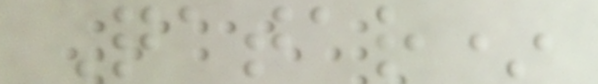Qatar*
